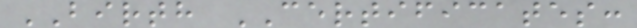BIRTH CERTIFICATES:
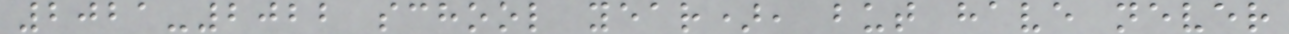2021-2022 school year), but have never
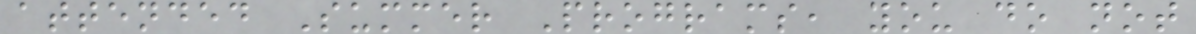attended Summer Programs, you do not
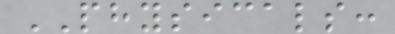PHYSICALS:
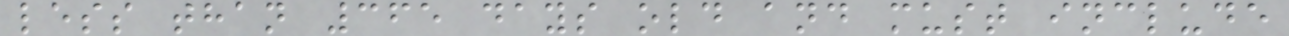less than 365 days old and must include
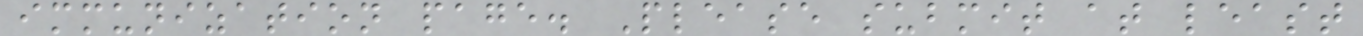immunization page. Please submit at least
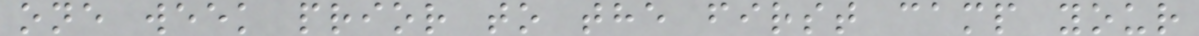one week prior to the first camp your
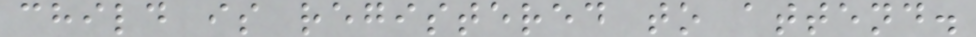child is registered to attend.
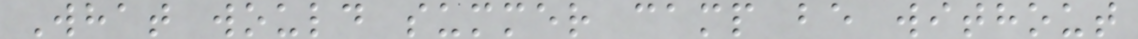What would summer camp be without
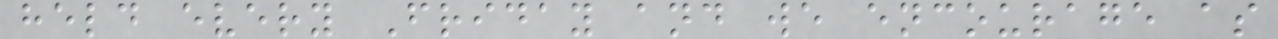held every Friday and we encourage as
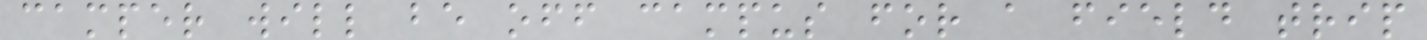camper will be off campus for a field trip
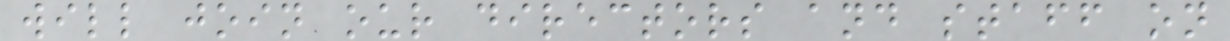will join our directors and staff on
